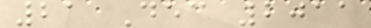21 Dec 2011
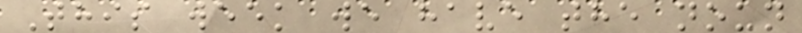This week we have the noun
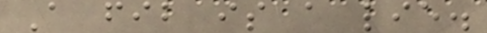A fib is a lie.
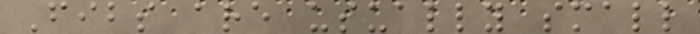Fibs are usually small
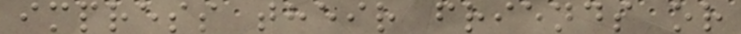impress their friends or
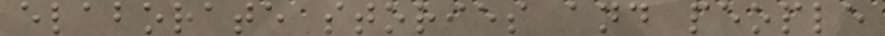elaborate stories and people
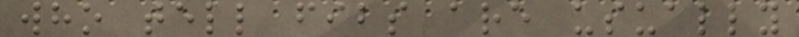who tell fibs are usually
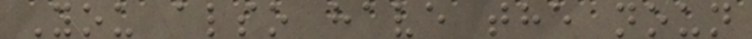You also have the noun
